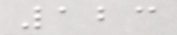123
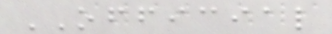OFFICIAL
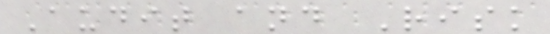Audit and Risk
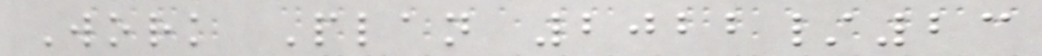Work Plan 2022/23
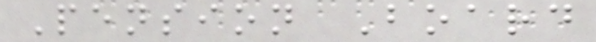Pension Board
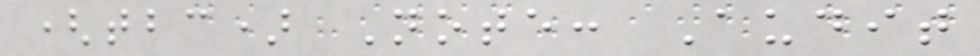(tbc) Note: Audit
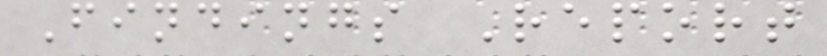Findings Report
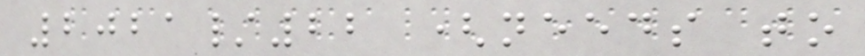2021/22 (needs to
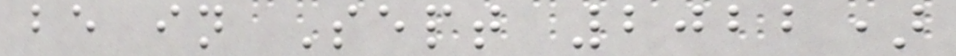be in Sept 2022)
